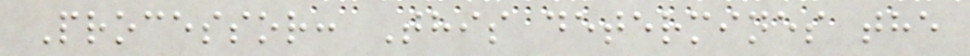Processor: This determines the
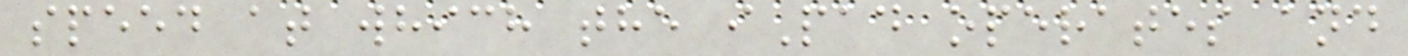speed at which the iPad operates and
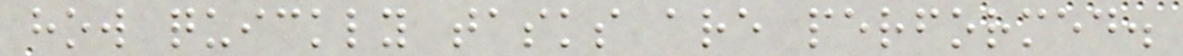how quickly tasks are performed.
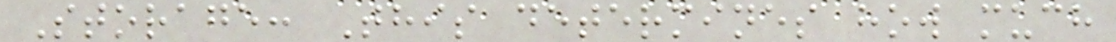Storage: This determines how much
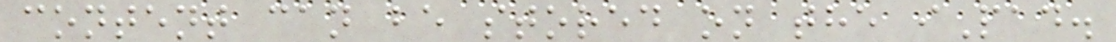content can be stored on the iPad.
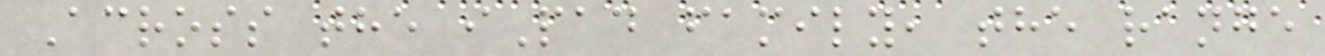Across the iPad family, the range
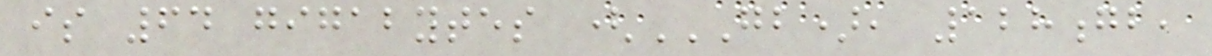is 64 gigabytes (GB), 128GB,
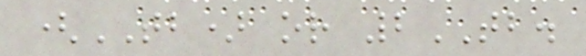(TB) or 2TB.
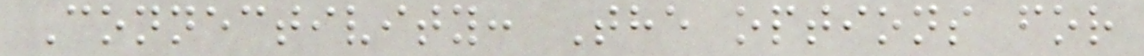Connectivity: The options for
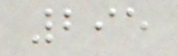295
